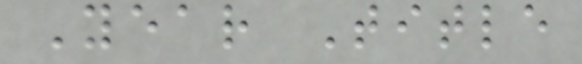Year Title
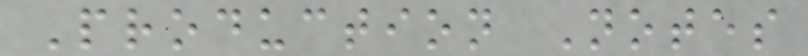Production Notes
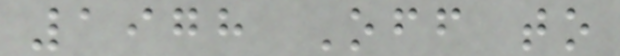1978 Off to
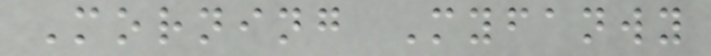Morning Myfanwy
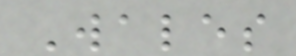Wales
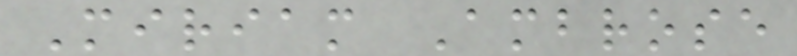Miriam Ambrose
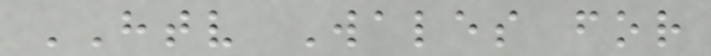HTV Wales for
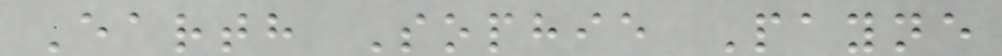Earth Sophie Payne
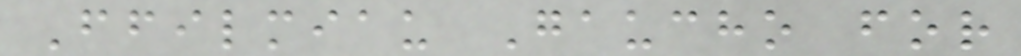Ffilmiau Gaucho for
